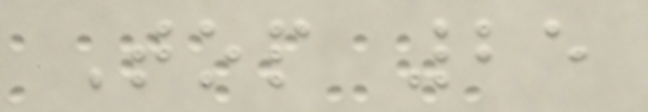Top 25
